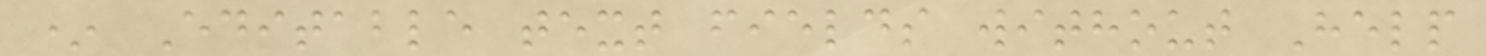* Editable text fields without Help
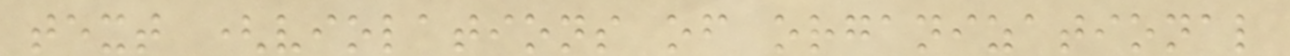text (violations of organizational
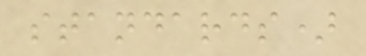standards)
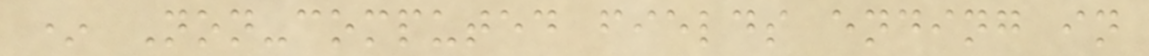* Non-computed fields ending in
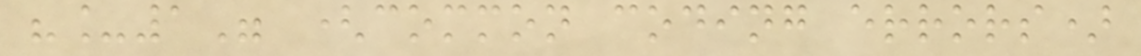"_1" (common coding errors)
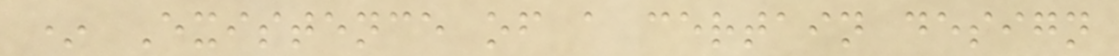* Existence of a certain design
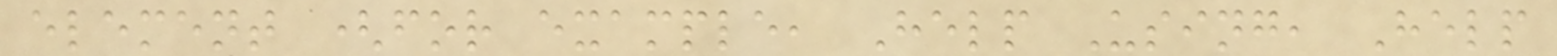element (for example, Help Using, Help
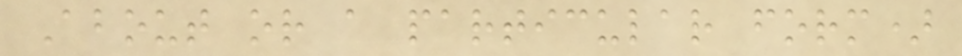About or a particular form)
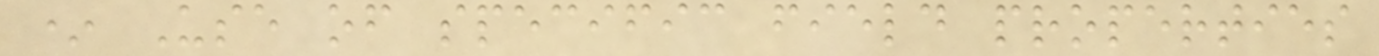* Use of specific field properties
